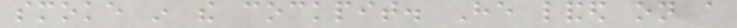smoke in the cockpit. He landed on a
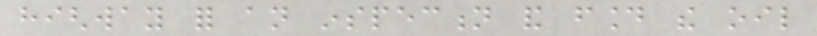highway for an inspection and found the oil
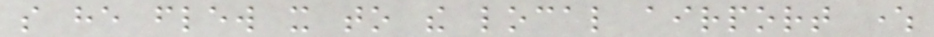so he flew it to the local airport where
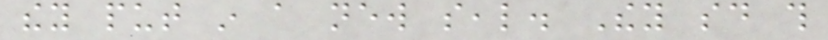they put in a new seal. They said this
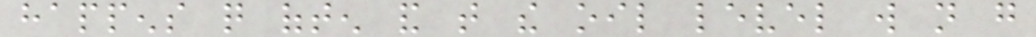happens quite often and that the oil level will not go
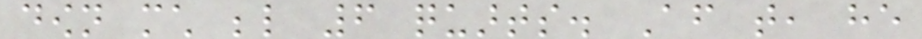down much below 6 quarts. After that, he
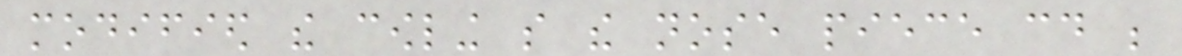modified the cowling so the nose piece could be
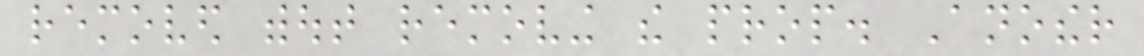removed without removing the prop. Another
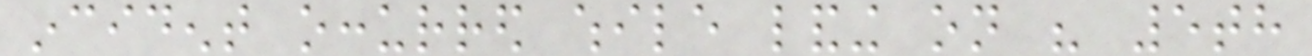incident occurred while landing on his 5th
